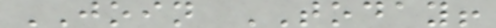JOIN TODAY!
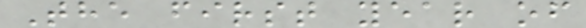The first year of
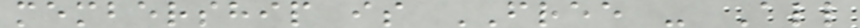membership is FREE - All
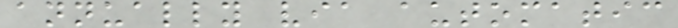annually via automatic
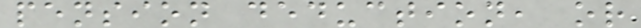pension deduction, or
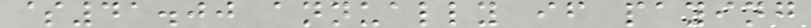$41.00 annually if paying
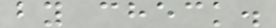by check.
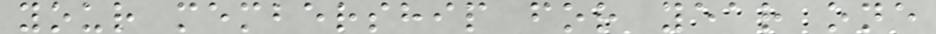your membership for year one
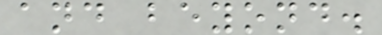and beyond.
